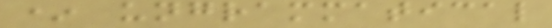* ungrammatical
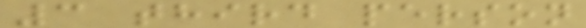3 third person
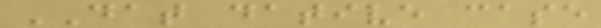DAT dative case
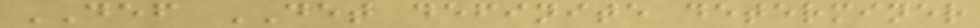DEF DET definite determiner
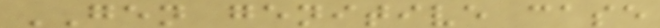GEN genitive case
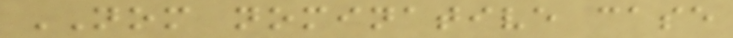NOM nominative case
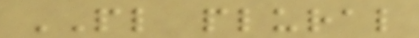PL plural
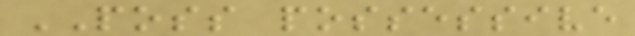POSS possessive
